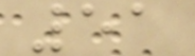51
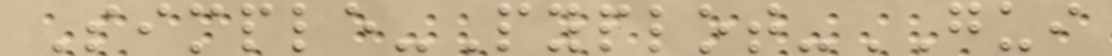Simple-Pyplot-GUI
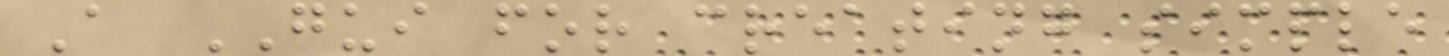A GUI for creating simple
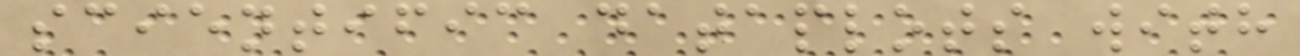scientific dataplots with
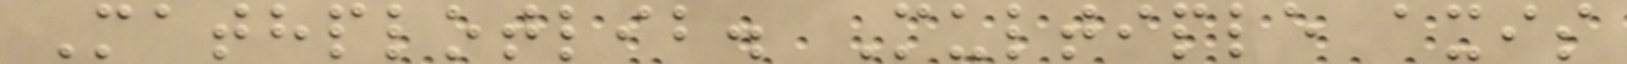Mathplotlib. Multiple axis
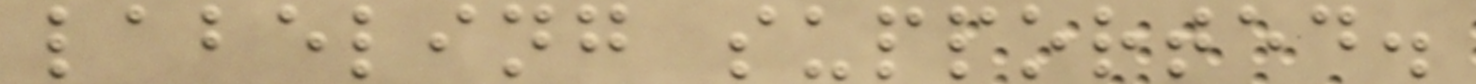labeling supported.
